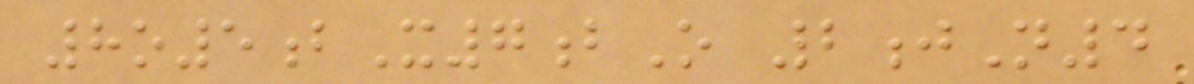8o5bX7bO 2jN4
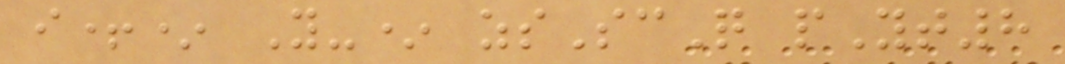i+* Y-* zsScQ pYt8
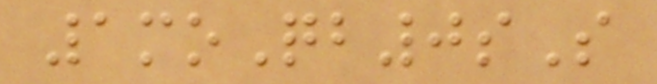1moQb0sS
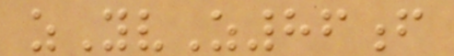zYvZ86f
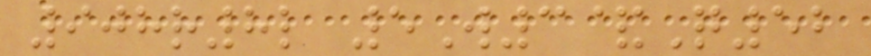908r8l 5W3&Q52
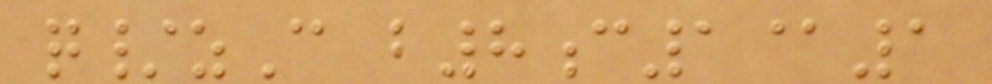q/zC b8c1@1
